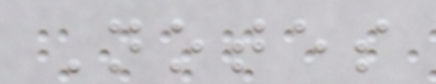Notes
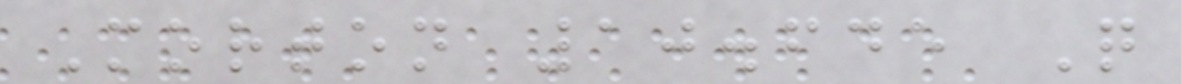Morton 10.645 Q
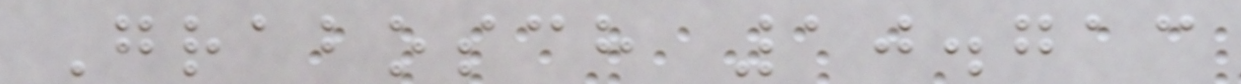Grabosch 10.713
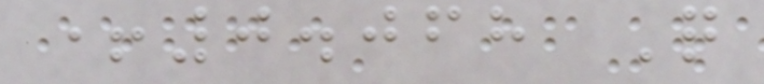+0.068 Q
